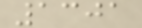1301
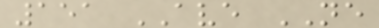151 AVE NE
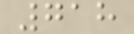718
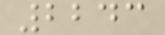2243
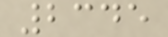2345
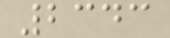2343
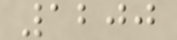1200
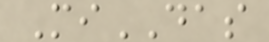MiDAS
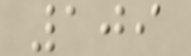109
